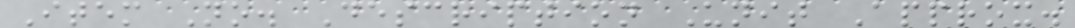Item No. Description Unit Approx.
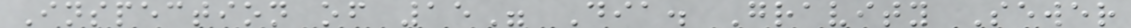Inspection of 15" Dia. Gravity Sewer
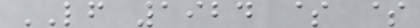LF 1924 $ $
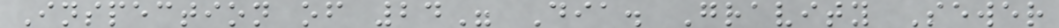Inspection of 24" Dia. Gravity Sewer
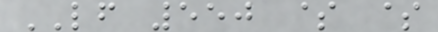LF 550 $ $
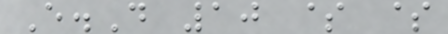E.D 10 $ $
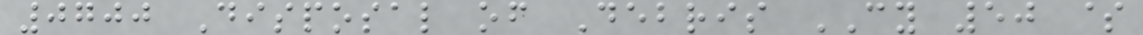0700 Disposal of Debris CY 50 $
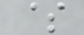$
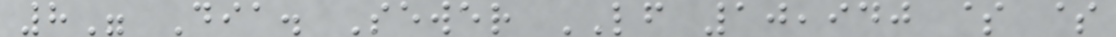8" Dia. Sewer LF 10,940 $ $
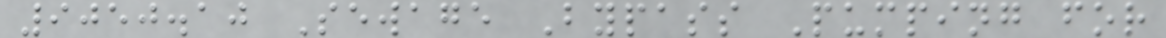9050.10 Sewage Bypass Pumping for
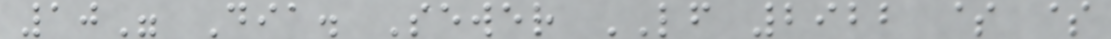10" Dia. Sewer LF 2922 $ $
